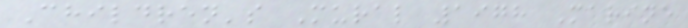Children's Mural 1978 Marine
